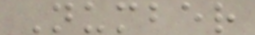Number
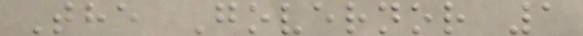The Governor 1
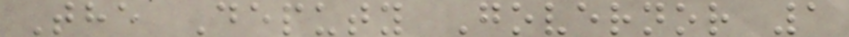The Deputy Governor 1
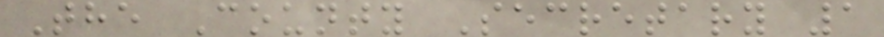The County Secretary 1
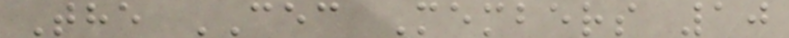The CEC Members 10
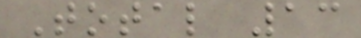Total 13
